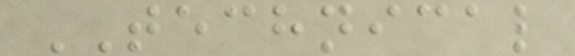TECHNICAL
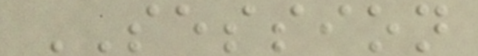SESSION
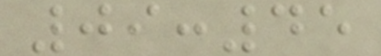09:45
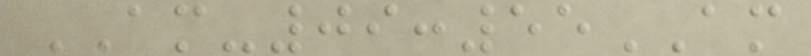AM-09:55AM
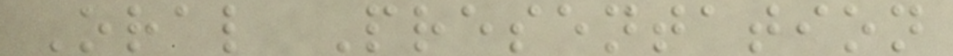Oral Presentation
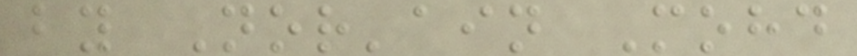by Nor'ain Mohd
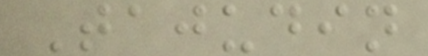Tajudin
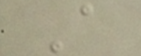A
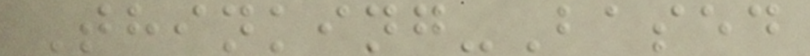Thinking-Based
